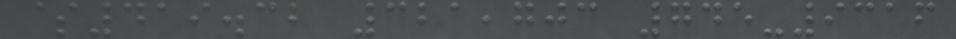$419.32 321,703 745-9316
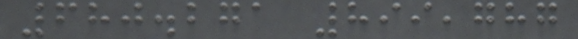680.271 899,787
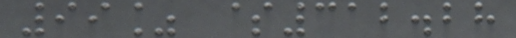99% $312.28
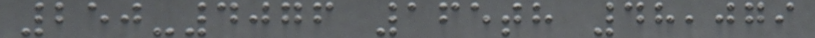250-4076 165th 48,079
